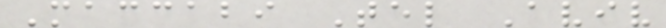Maccabi Tel Aviv
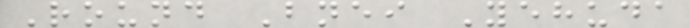Round Bnei Yehuda
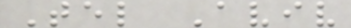Tel Aviv
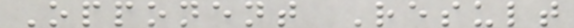Opponent Result
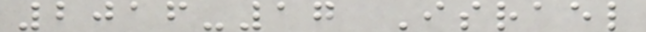2016-17 Israel
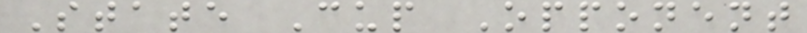State Cup Opponent
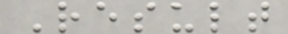Result
